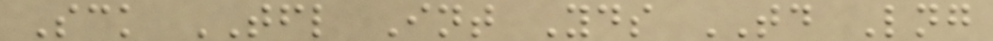Sck TFL Int Yds TD Lng
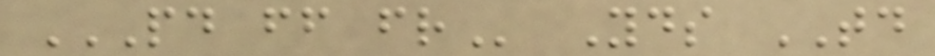PD FF FR Yds TD
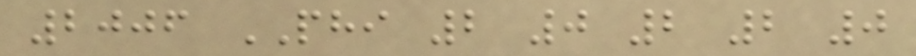2006 PHI 2 0 2 2 0
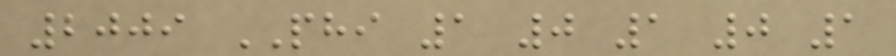2009 PHI 1 0 1 0 1
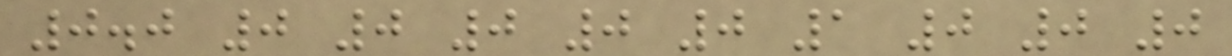0.0 0 0 0 0 0 1 0 0 0
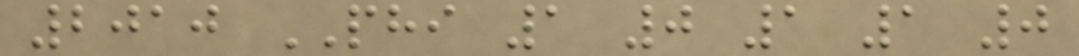2010 PHI 1 0 1 1 0
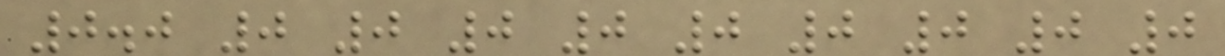0.0 0 0 0 0 0 0 0 0 0
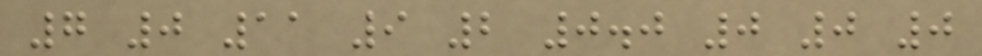7 0 11 9 2 0.0 0 0 0
